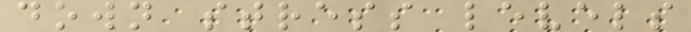down stress levels
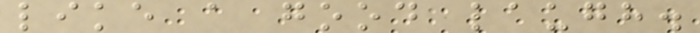like a good laugh.
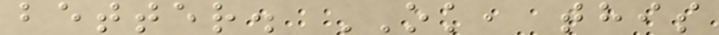better. OK, this
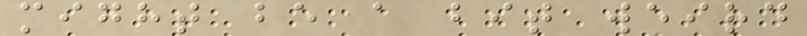might be a bit weird
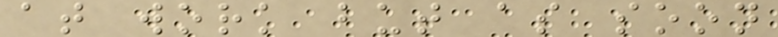at work but as soon
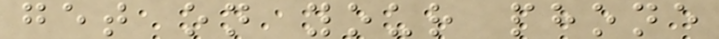get on your phone
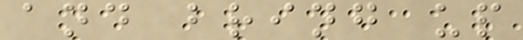and bring up
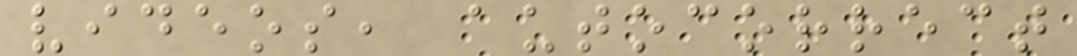videos, autocorrect
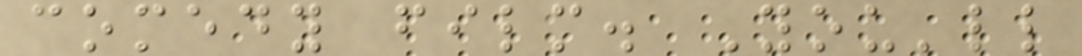comedy film. You'll
